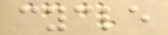cycle
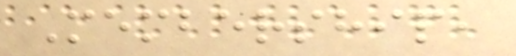Membership,
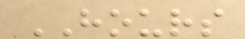HOURS
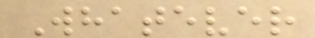Whatever
